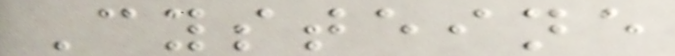Cysteine
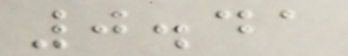0.41
